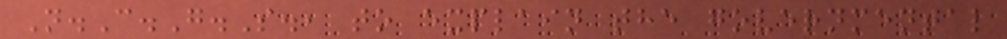N.C.G.S., to explain the governmental
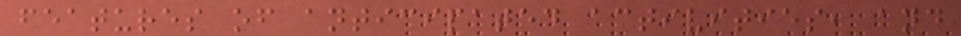features of anticipated activities, and
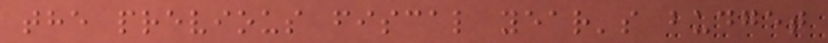the previous fiscal year's budget
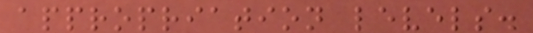appropriation levels.
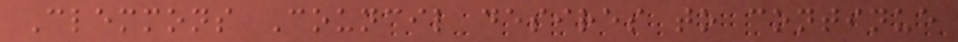Clemmons Council desires to continue
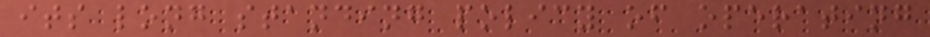its long standing policy of operating
